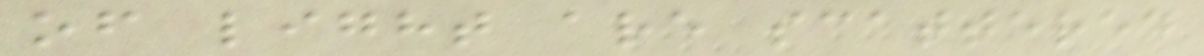of light are scattered
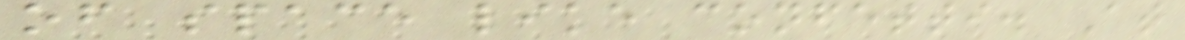of space like confetti. At
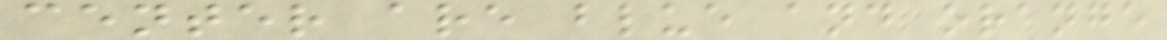center are blue and orange
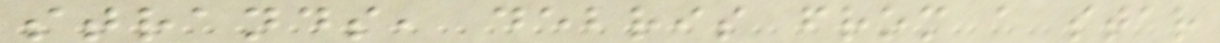strands, debris from a star
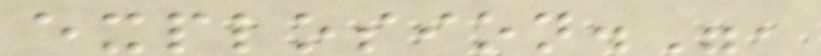explosion.",
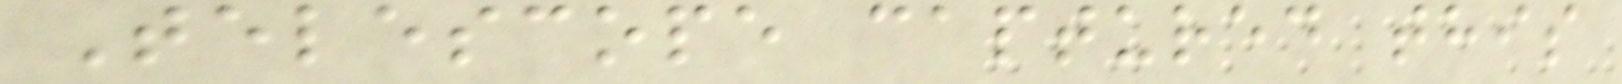Telescope captured this
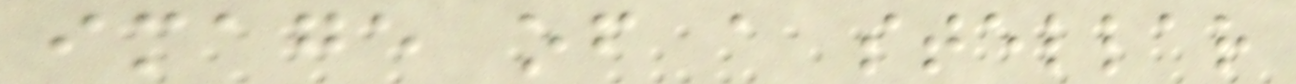image of a stellar
